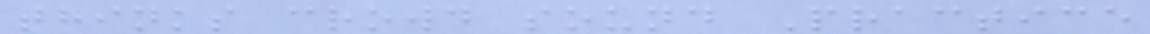thinks crowd sound Practice
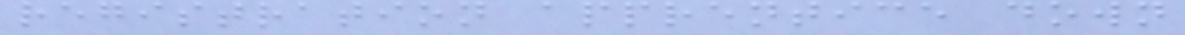registration apprentice down
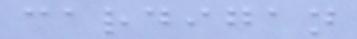cardigan
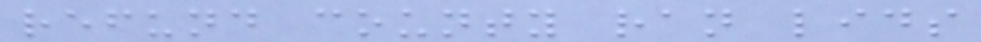refund county ran lids
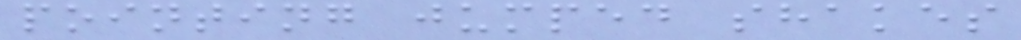pointing jumped shakes
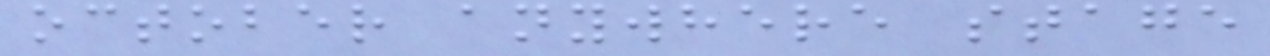october anywhere stage
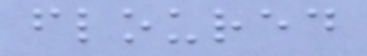floured
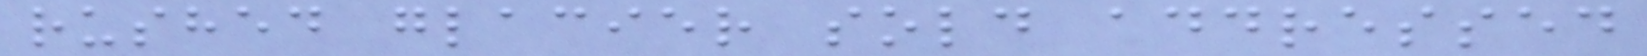rushed glacier sold addressed
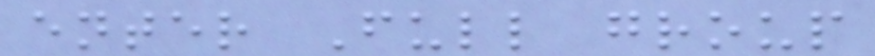enter Full group
